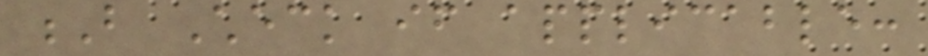B Check if applicable:
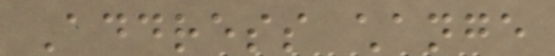Address change
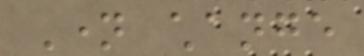Name change
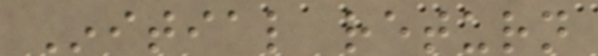Initial return
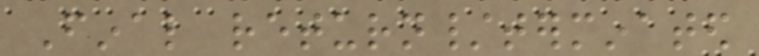Final return/terminated
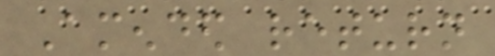Amended return
